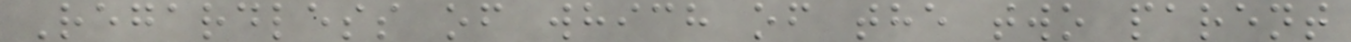Regardless of which of the two parent
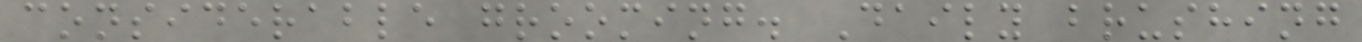considerable grooming. Daily brushing
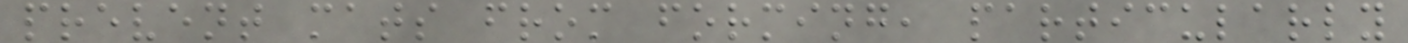prevent mats from forming, particularly
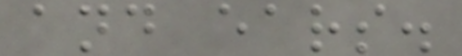and ears.
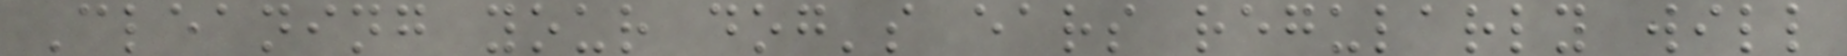Cleaning your dog's ears regularly will
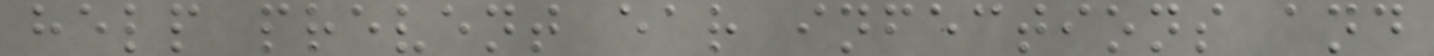help prevent ear infections and
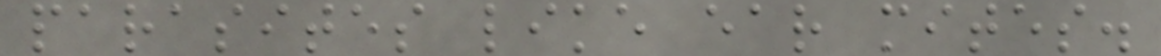parasites like ear mites.
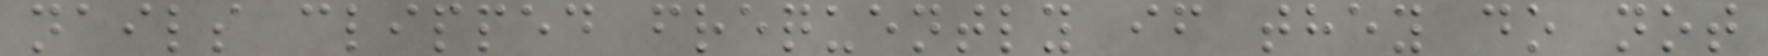nails clipped frequently if they do not
